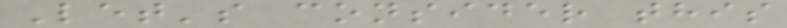Let's consider this
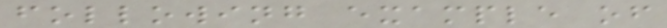following example of
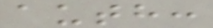auth:
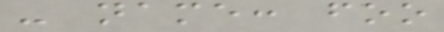- name: foo
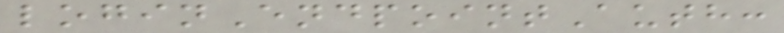loginEndpointAuth:
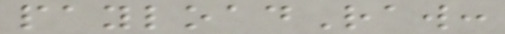payloadRaw:
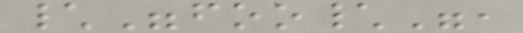\"foo\",
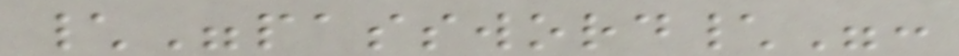\"password\":
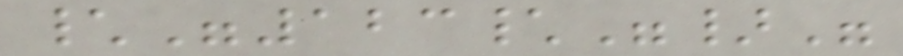\"123\"}"
